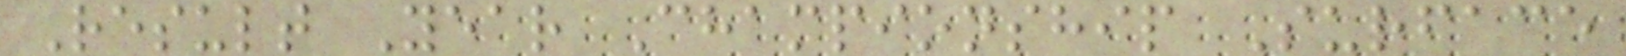Result Year Championship Surface
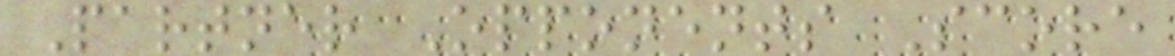Partner Opponents Score
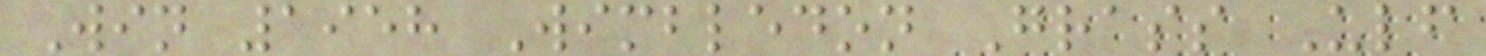Win 1958 Wimbledon Grass Ulf
